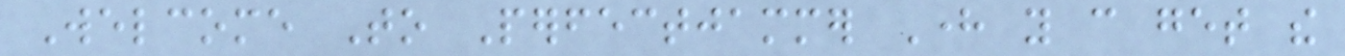Welcome To Perfectjammer Here you can get the
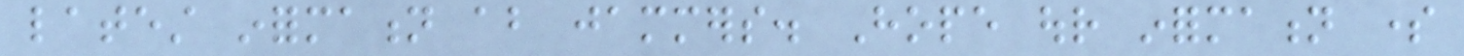latest information about jammers. Hope our information some
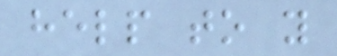help to you
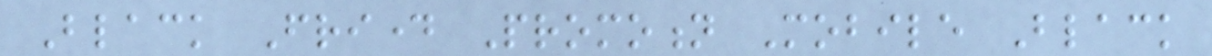Black Friday Promotion Mobile Black
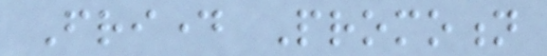Friday Promotion
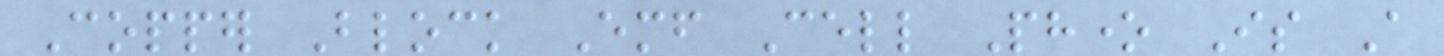Copper Block Emf Cell Phone Is A
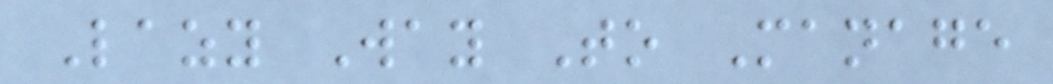Lazy Way To Manage
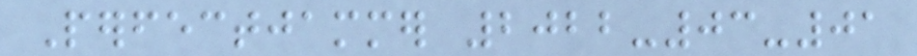Perfectjammer 2022-03-01
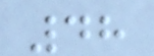48
